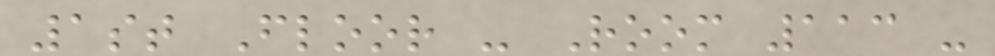1st Floor - Room 113 -
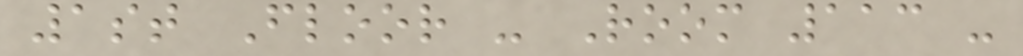1st Floor - Room 113 -
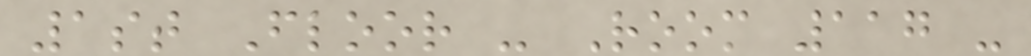1st Floor - Room 117 -
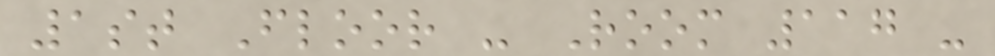1st Floor - Room 117 -
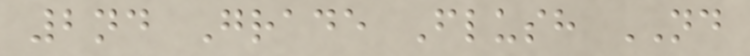2nd Grade Flush ND
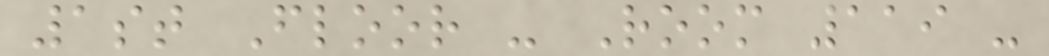1st Floor - Room 119 -
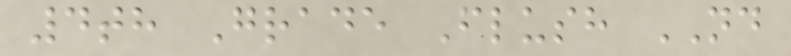4th Grade Flush ND
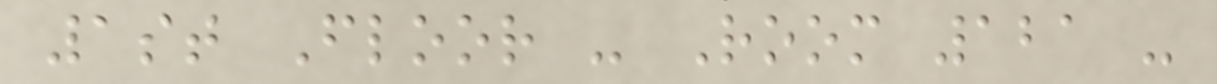1st Floor - Room 121 -
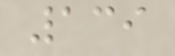139
